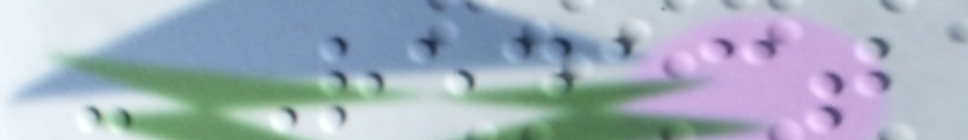- Redact
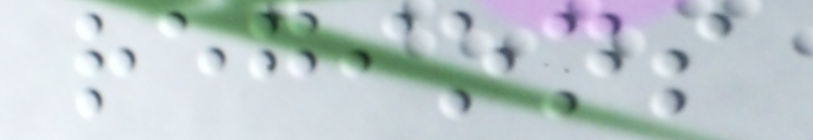regions
